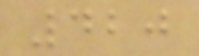420
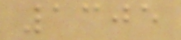1305
